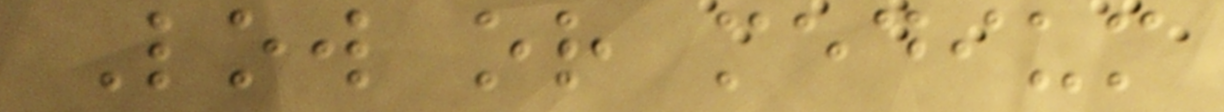Low or medium
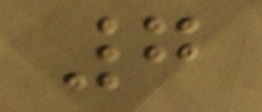7
